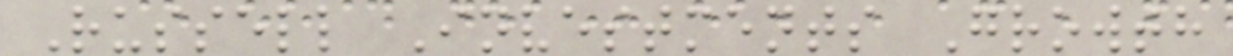Russell Investments Growth
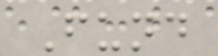Fund
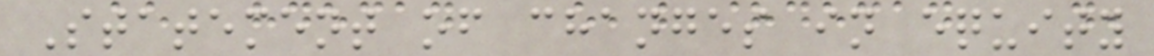Statement of changes in equity
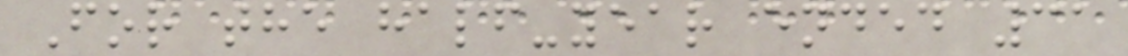For the half-year ended 31
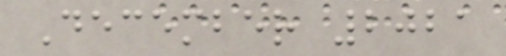December 2021
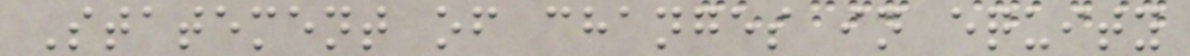Statement of changes in equity
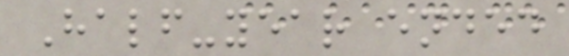Half-year ended
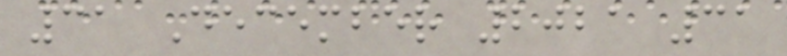31 December 2021 31
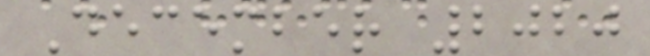December 2020
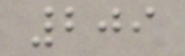209
